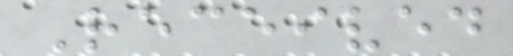Received
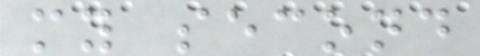my second
